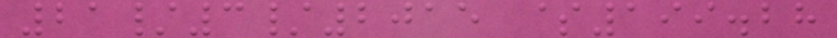21/3/2015 $199.28
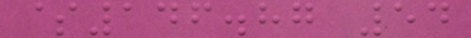$146.87 54
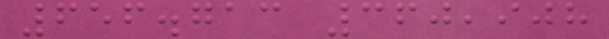656.713 360,908
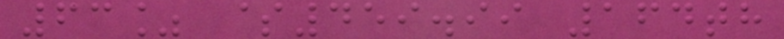63% $459.99 164th
